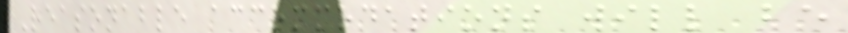Reasonable accommodations will be
